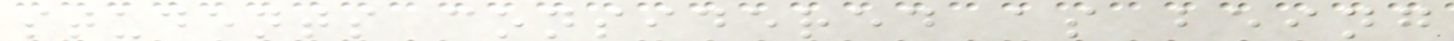students considered as being
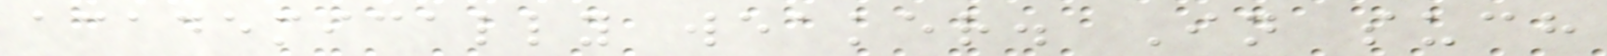academically weaker. In such
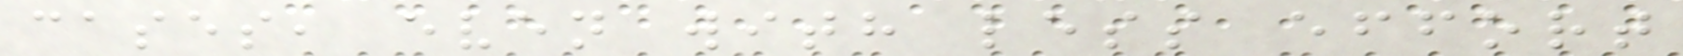cases, even with less effort
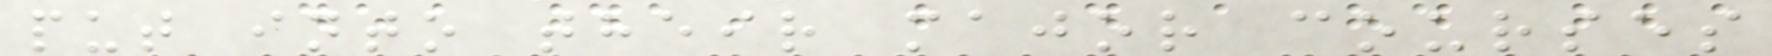put into their major courses
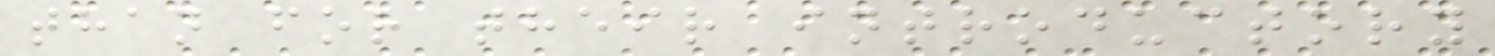than for their introductory
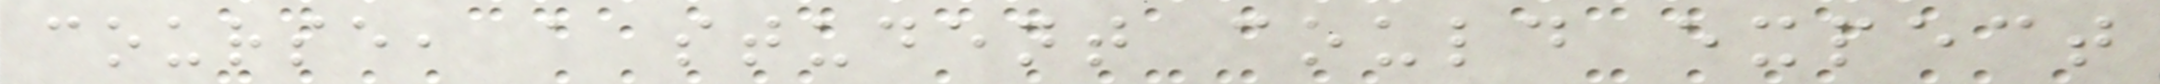course, a student could expect
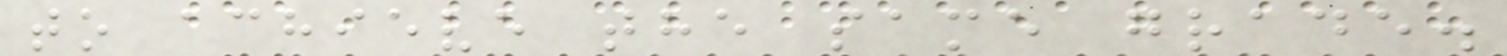to achieve the same grade.
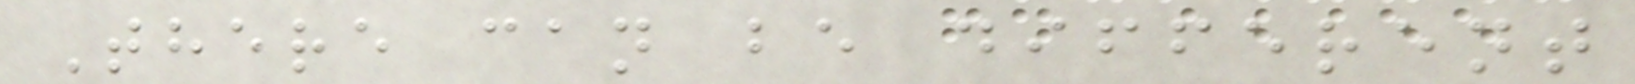There can be different
